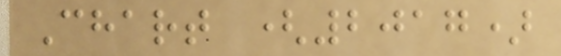Chart (2017)
